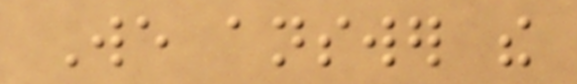We answer the
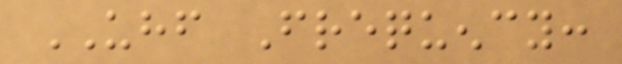UHF Frequency:
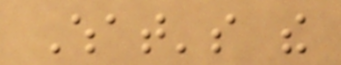What's the
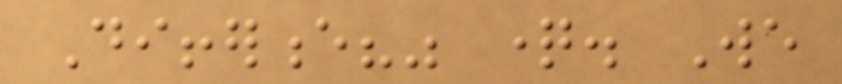Difference?" question. We
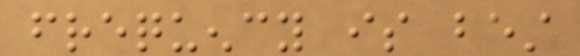frequency is best
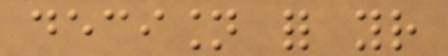decision for your
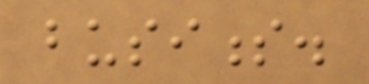business.
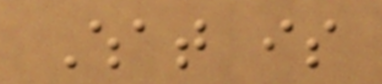What is
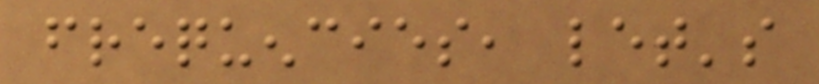frequencies, let's
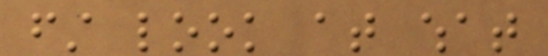first look at what
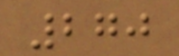270
